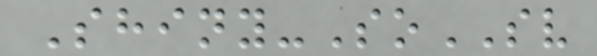Shiny-SoSV
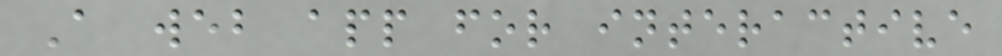A web app for interactive
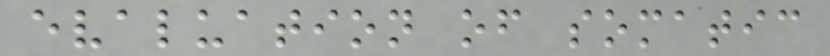evaluation of somatic
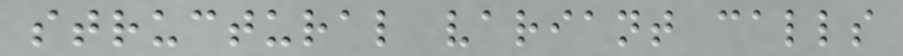structural variant calls
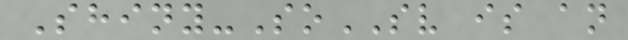Shiny-SoSV is an
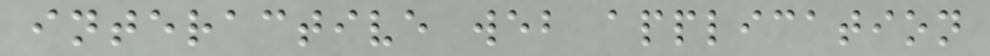interactive web application
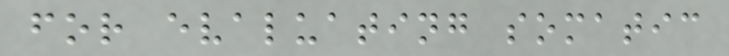for evaluating somatic
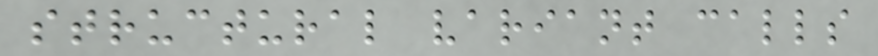structural variant calls
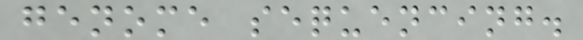genome sequencing.
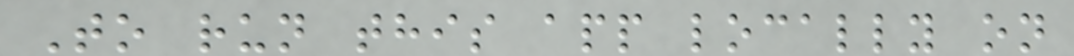To run this app locally on
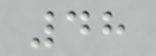48
